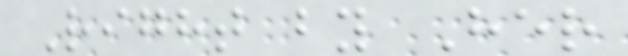Right by Her
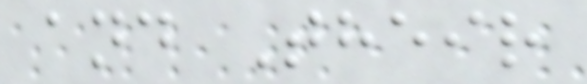and Their
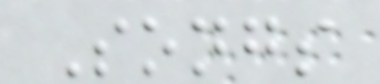Songs
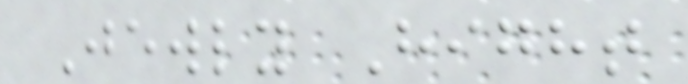Jewly Hight
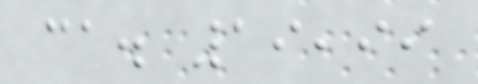ca. 19,99
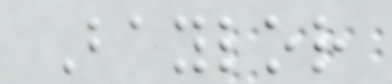Baylor
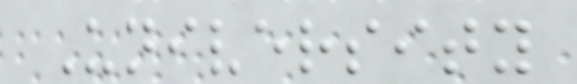University
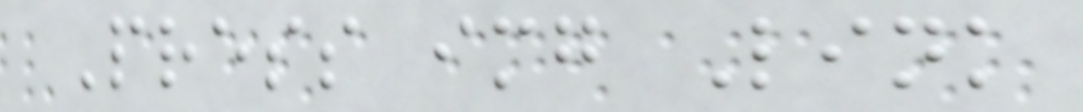Press img Link
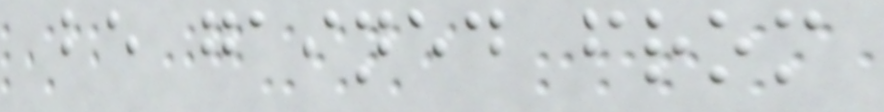be gained from
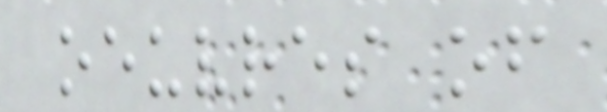oeuvres of
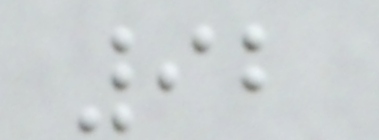92
